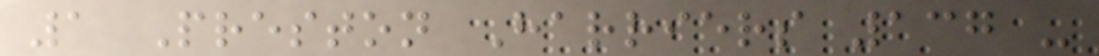1 Preston Harriers 137 -
